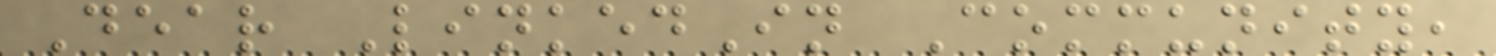Dear LinkedIn Community,
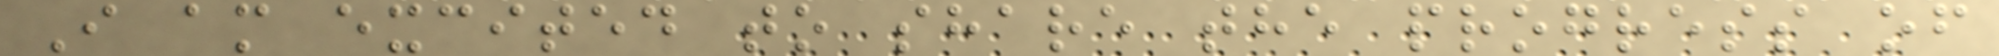I am excited to share the progress of
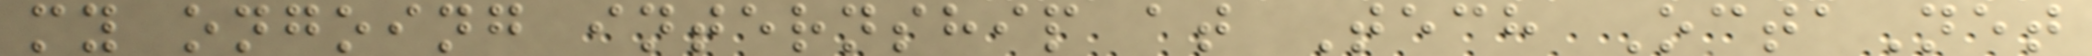my ongoing internship at Tech OctaNet
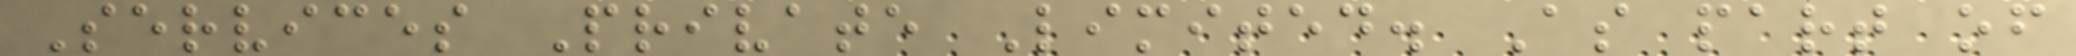Services Private Limited. As part of
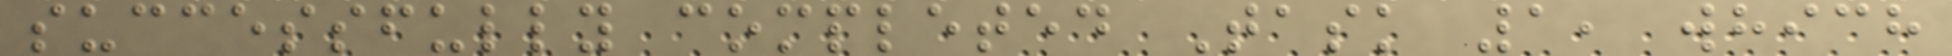successfully completed Task 1, which
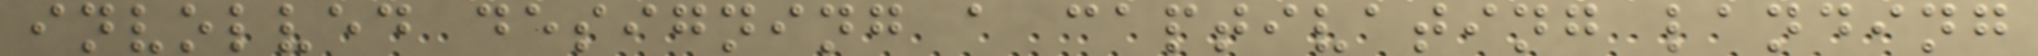involved designing a captivating landing
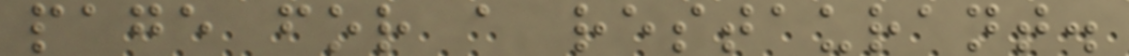page for a restaurant.
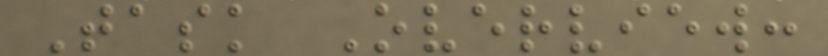Task Overview:
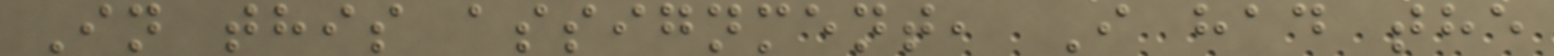In this assignment, I had the
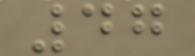47
